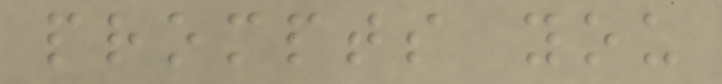prompts you
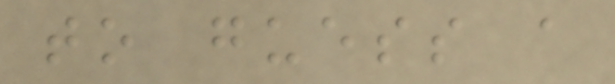to guess a
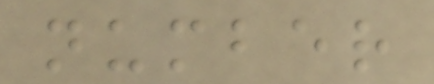number
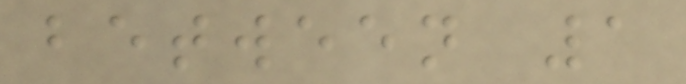between 1
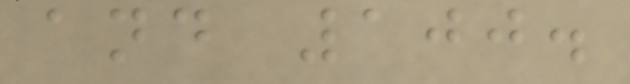and 100.
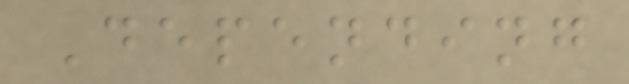Depending
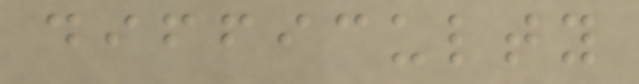difficulty
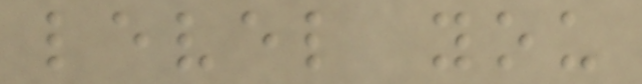level you
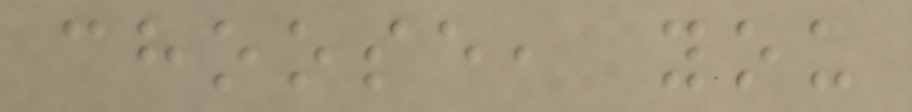choose, you
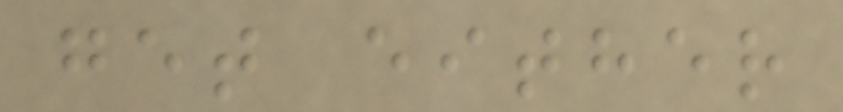get either
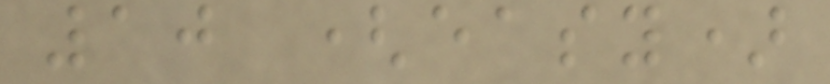10 (easy)
